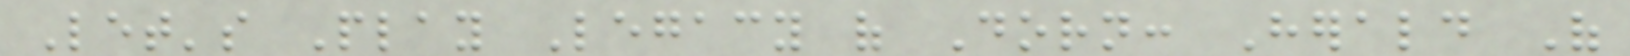Let's Play Legacy of Dorn: Herald Of
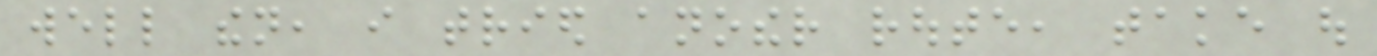well then, i tried another route, take out
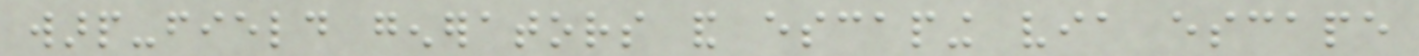warp-field generators and escaping via escape
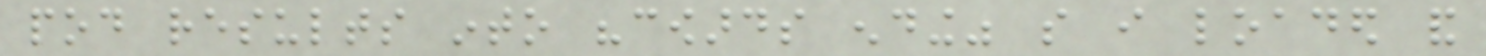pod results into "cowards ending" so i loaded and
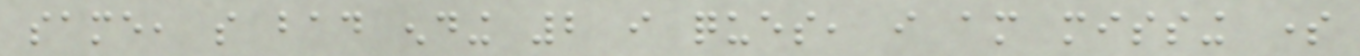same, so bad ending 2 i ques, i am missing some
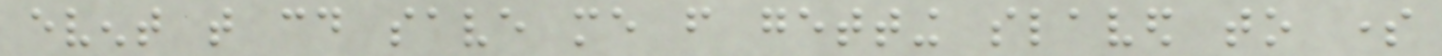event that could save me from getting slaved to some
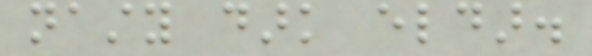nasty dark eldar.
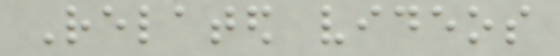Related videos
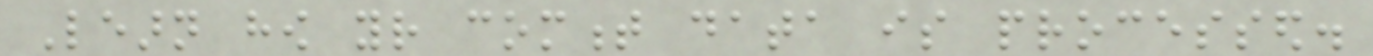Learn how your comment data is processed.
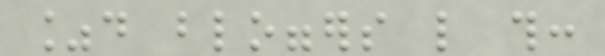%d bloggers like this:
